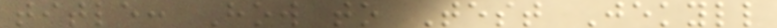title: How to Test Jekyll
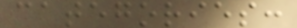categories:
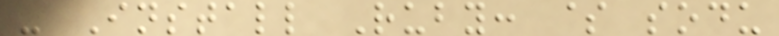- Install Ruby: $ sodu
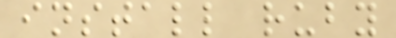install ruby
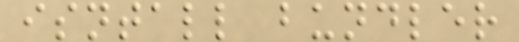isntall bundler
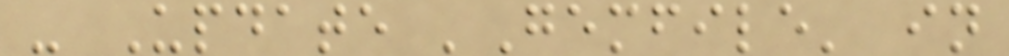- Update 'Gemfile' in
